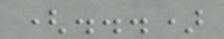(...)
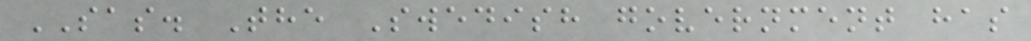SAS. The Swedish government has
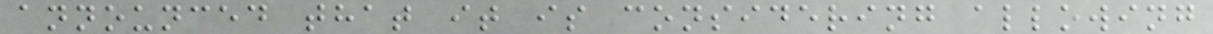announced that it is considering allowing
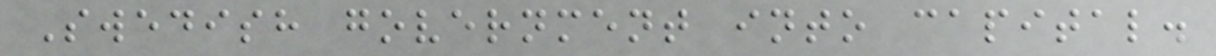Swedish government into capital.
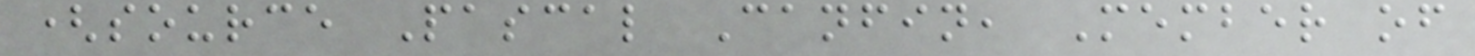(source Pascal Canfin, Member of
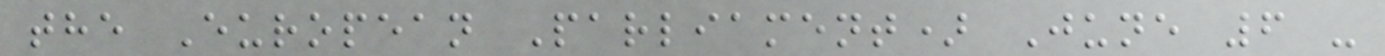the European Parliament) June 6 -
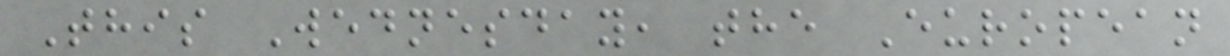This Wednesday, the European
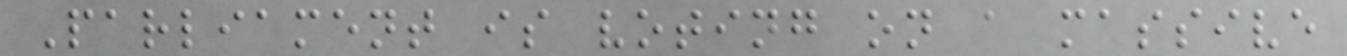Parliament is voting on a massive
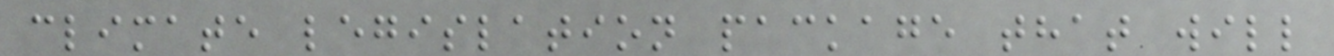climate legislation package that will
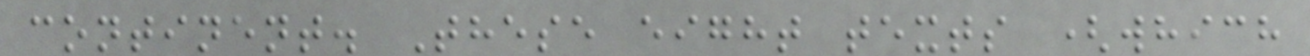continent. These eight texts (which
